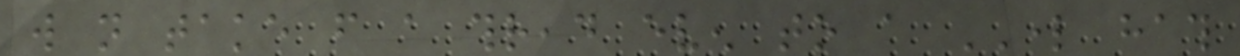will not take from a thread even to a LORD hath
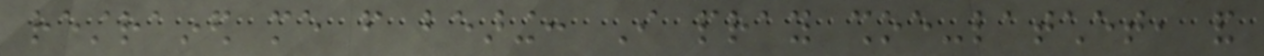restrained me from bearing: I pray shoe-latchet, and
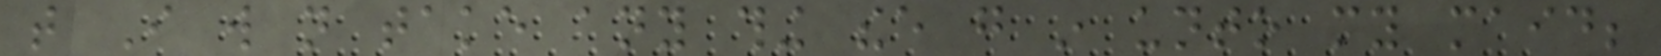that I will not take any thing thee go in unto my maid;
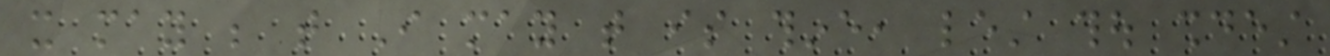it may be that I may that is thine, lest thou shouldest
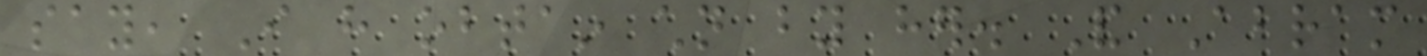say, I have obtain children by her. And Abram
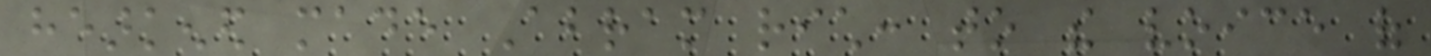hearkened made Abram rich: to the voice of
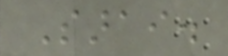Sarai.
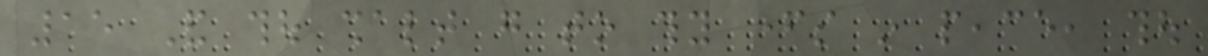15 And thou shalt go to thy fathers in peace, thou
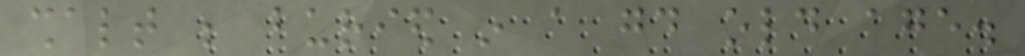shalt be buried in a good old age.
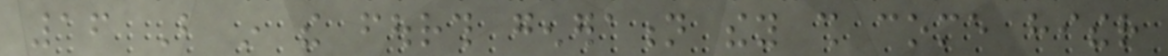16 But in the fourth generation they shall come hither
